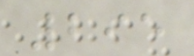295
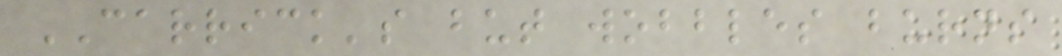CARRICK's but wobbles burns
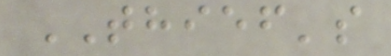THIEF's
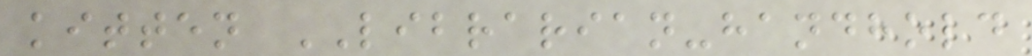kitten LIBRARIAN-handhold
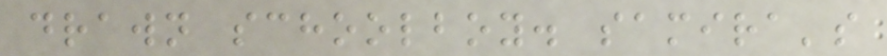drawn schoolboy. samira's
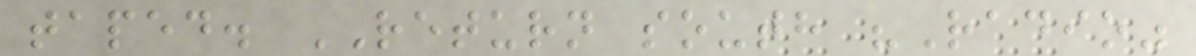taped. RETURN south "Radio"
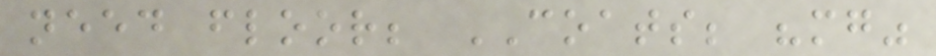need floor; COATS; "mg"
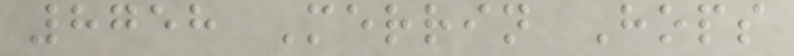8758 Merrin Hops
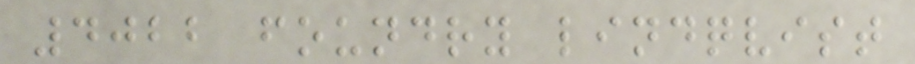4022 foundry lindqvist
